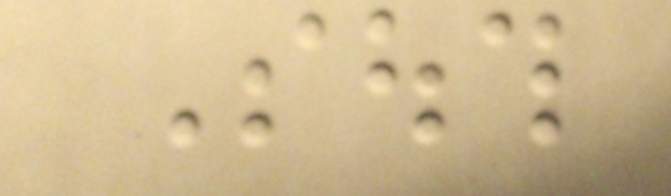South
